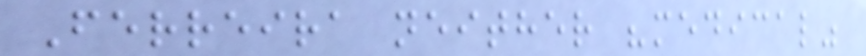Ferreira neither "medical"
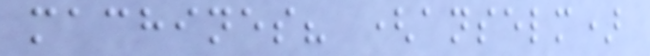machines? (anselm)
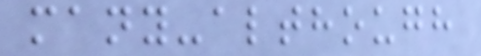many-although
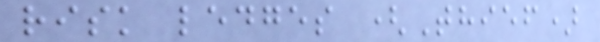risk ledges (Thief)
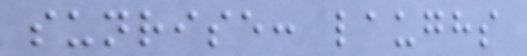sunrise: laughs
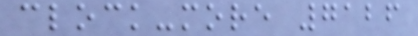clock-more 7126
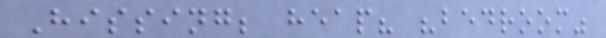Hissing; heap? "bedroom"
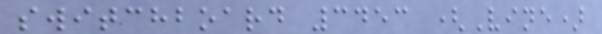switchboard 3453 (Vine)
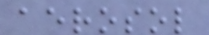aerosol
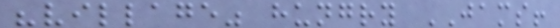"village" hungry JAMS!
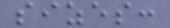sizes:
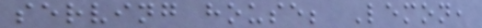serving house; Lemon,
